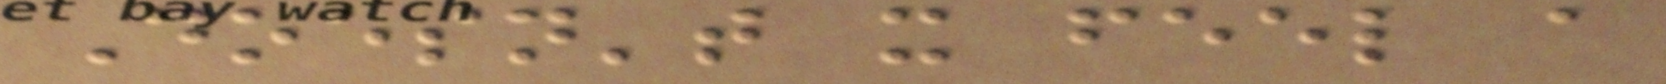Doesn't it feel a
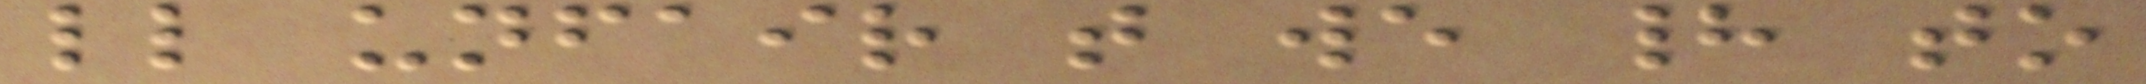little unfair that we had to
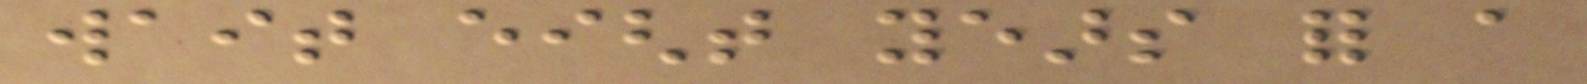wait eight years for a
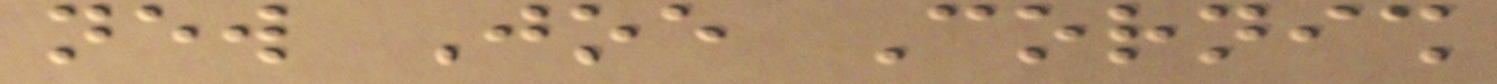new Joe Cornish
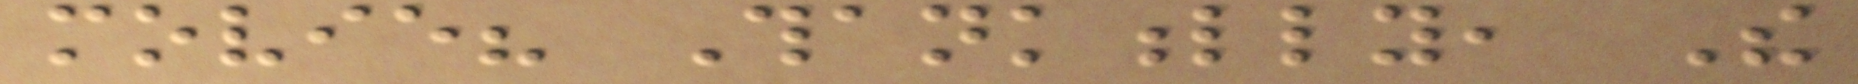movie? Thankfully, The
